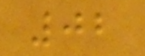02
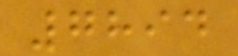7894
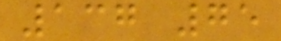137 75
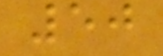50
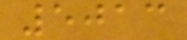5013
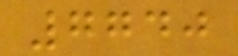7740
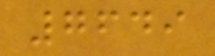7649
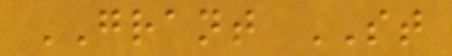GRANT ST
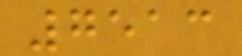7513
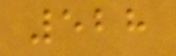528
